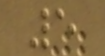5
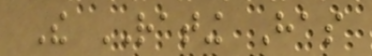The RATING Has
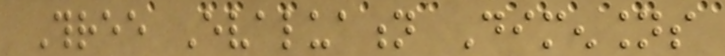Three Evaluation Dimensions
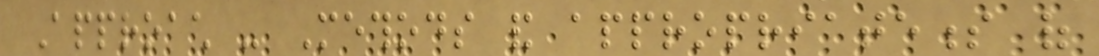Approach - Methods and appropriateness of
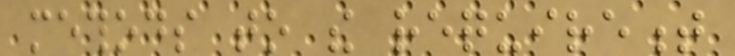methods to the requirement
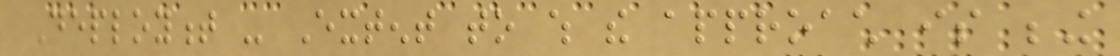Deployment - Extent to which the approach is being
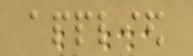applied
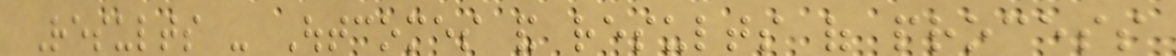Results - Outcomes and results of process
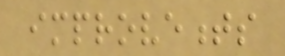improvements
